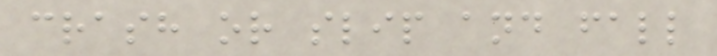crash or slip and fall
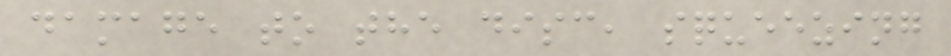damage to the disc, squeezing
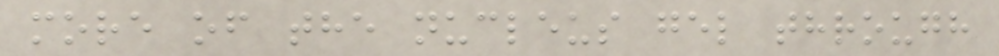more of the nucleus gel through
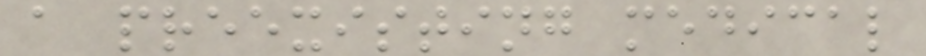a preexisting medical
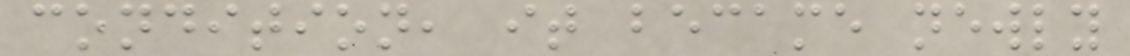condition, it became newly
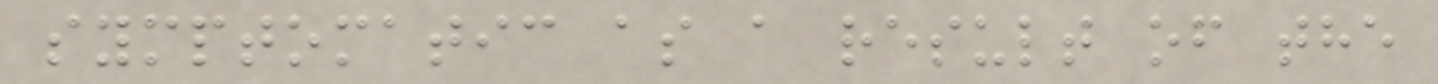symptomatic as a result of the
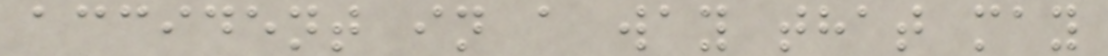accident in a way that may
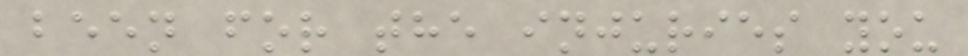been for the injuries you
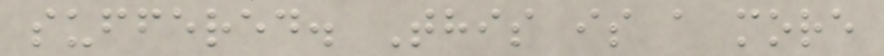suffered. This is a more
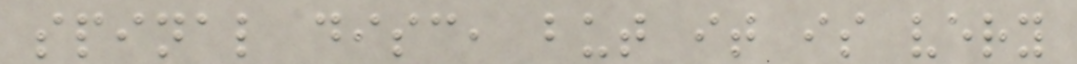spinal disc, but it is very
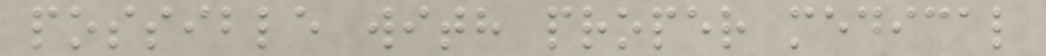possible with proper medical
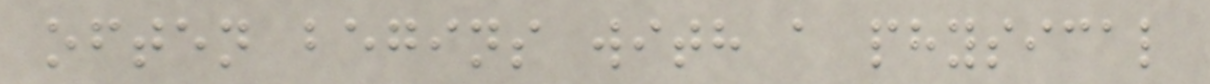often begins with a physical
